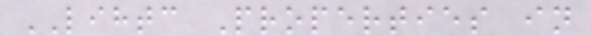LIHTC Properties in
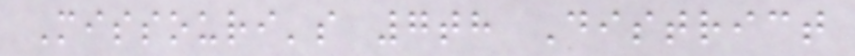Missouri's 7th District
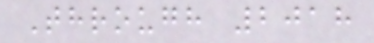Through 2018
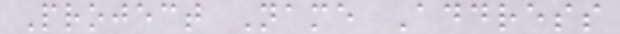Project Name Address
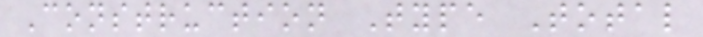Construction Type Total
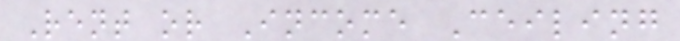Rent or Income Ceiling
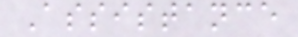Assistance
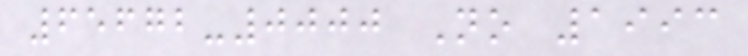65672-0000 No 1993
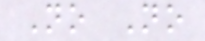No No
